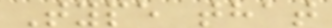Type that
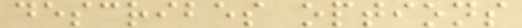describes options
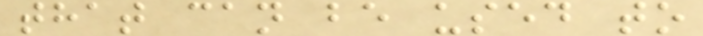that can be used to
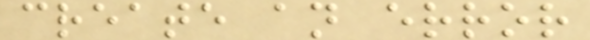create an error
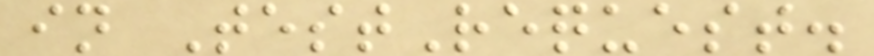in TestRequest.
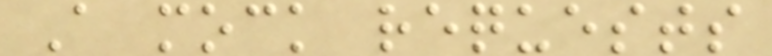A mock requests
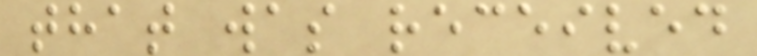that was received
